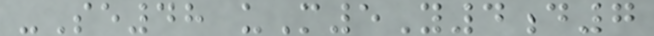-Se48 uM5Y4d7
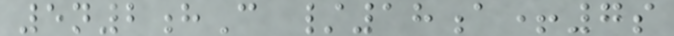5n2hC /18a+7s
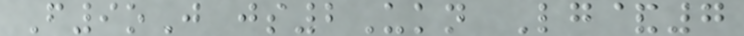F9oJ js2Ukn Lg&7
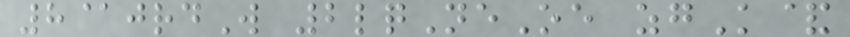8@jrdW 2lqNeOe zgK&
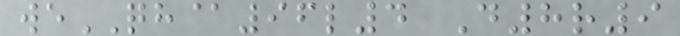weQH@96l4 D8r9
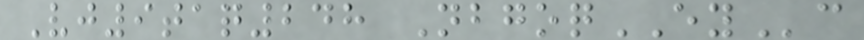Vj9taq248 NbgoqEYc
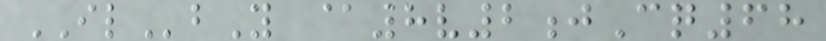ILbY @8v2jCq68
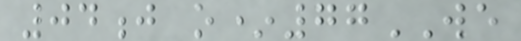04j o*77WE
